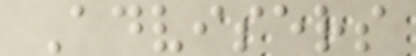Advisers
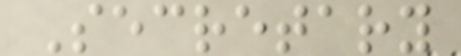Secretary
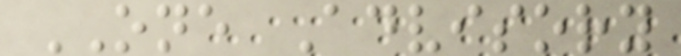ONE Advisory
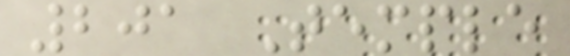201 Temple
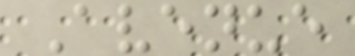Avenue
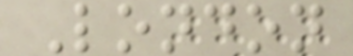London
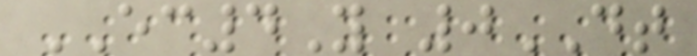EC4Y 0DT
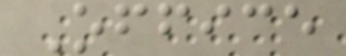Office
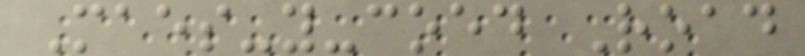Maes-y-coed Road
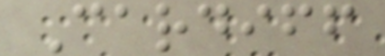Cardiff
